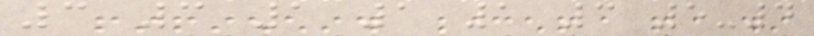3 3 1 1 1 3 5-4
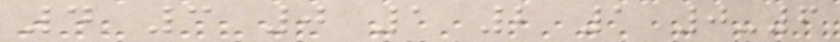4 3 0 1 2 1 0-6
